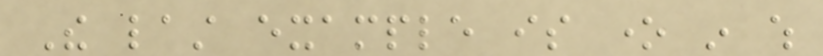The last example is one in which
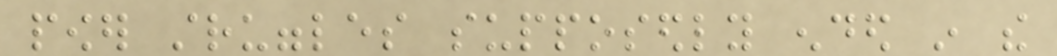power struggles supposedly ended in the
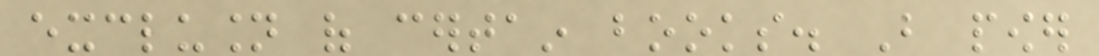exclusion of certain books. But power
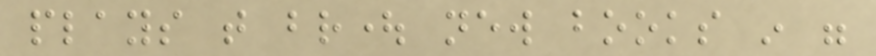plays that brought new books in were
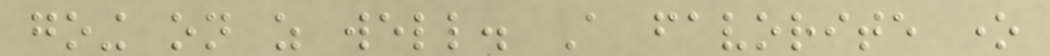going on as well. A favorite one
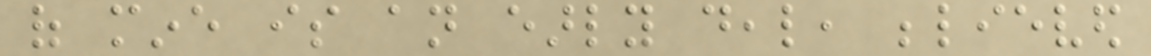of mine is an early deal, believed
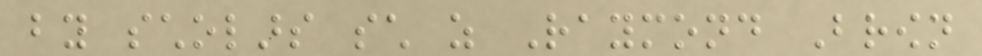by scholars such as Raymond Brown
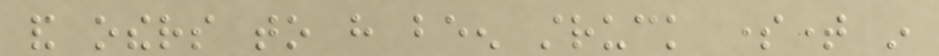and others to have been struck sometime in
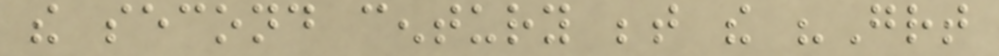the second century between the "Great
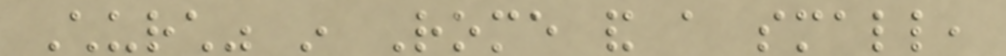Church" in Rome and a small,
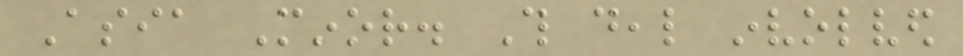Asia Minor. This deal involved
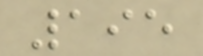195
